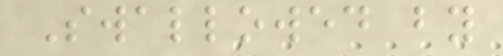Swallowed by
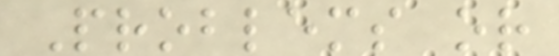Problems or
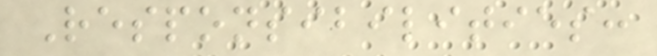Responsibilities:
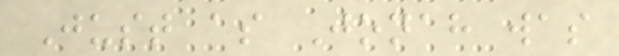Just as Jonah was
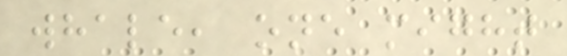whale, one might
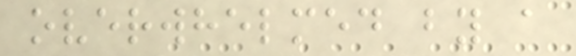overwhelmed by a
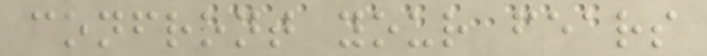confront your fears
